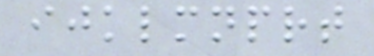ijklmnprt
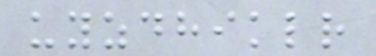uyzdhiklr
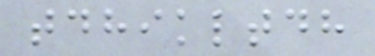tdhikltdh
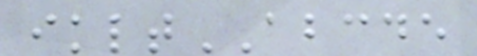ikltABCDE
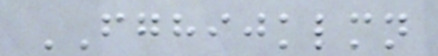FGHIJKLMN
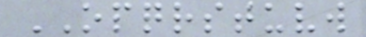OPQRSTUVW
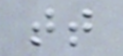tt
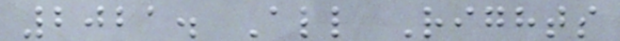2021. All Rights
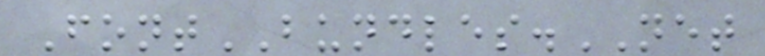FontBUNDLES.NET
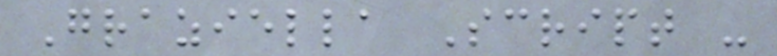Graziella Script -
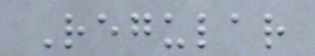Regular
